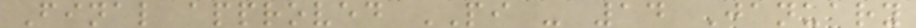Final approved PI - 14 January
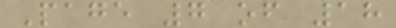Page 7 of 18
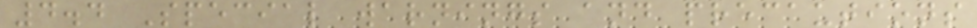4.4 Special warnings and precautions
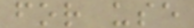for use
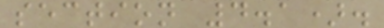section 4.1).
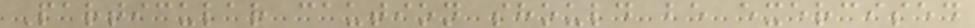Particular caution should be exercised
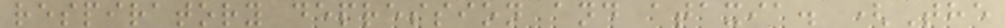respiratory depression and ataxia. (The
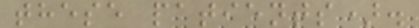these patients).
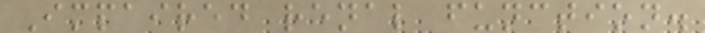Impaired renal function.
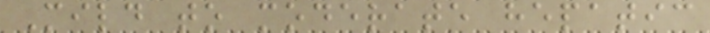Mild to moderate hepatic
